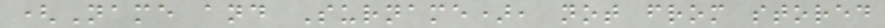(Name and Surname), not from stored
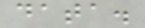data.
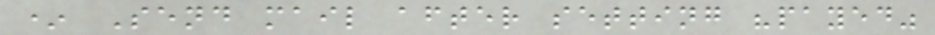* Send mail after setting "payed"
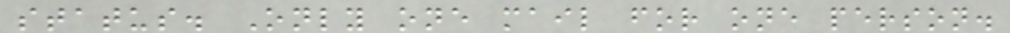status. Only one mail for one person.
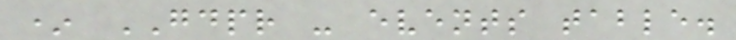* GDPR - events table.
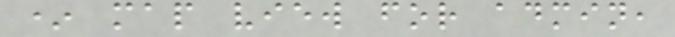* map view for admin,
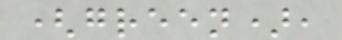(green),
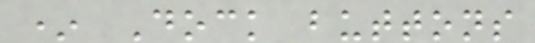* Dock buttons
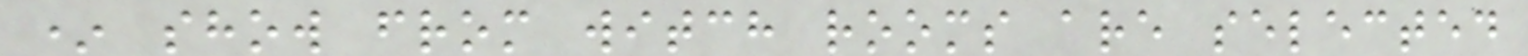* show from witch rooms are selected
